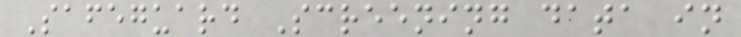Safeguard Screening data in
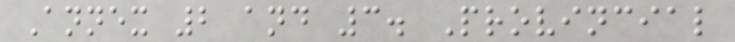Annex 2 and 3. Provincial
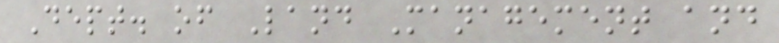Dept. of Land Management and
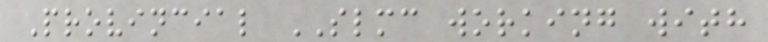Provincial SLMC working with
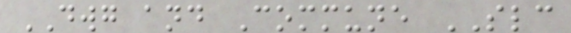DWG and Commune SLC
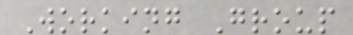Working Group
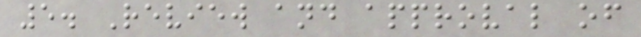5. Review and approval of
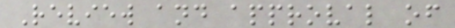Review and approval of
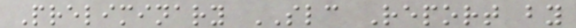Preliminary SLC Report by
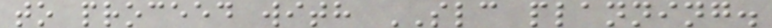to proceed with SLC planning.
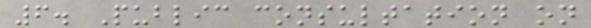6. Public consultation on
